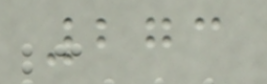273
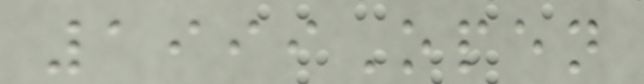1999Open
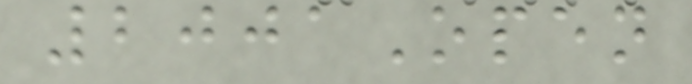2001Open
